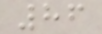86
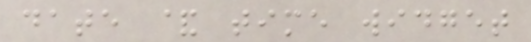date & time widget
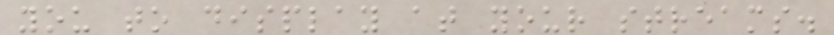you to display at your streams.
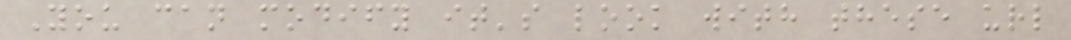You can modify it's look with these url
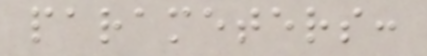parameters:
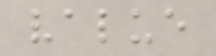value
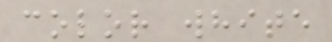color white
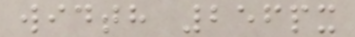width 256px
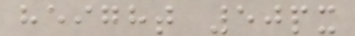height 50px
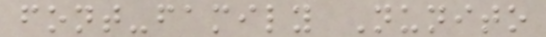font-family Nunito
